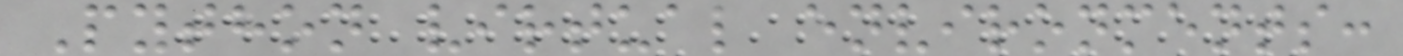Python virtual environments:
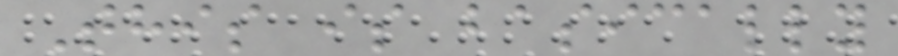This is basically
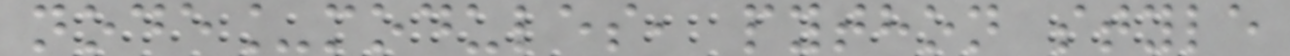node_modules, python style
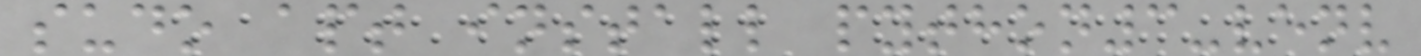sudo apt install python3-venv
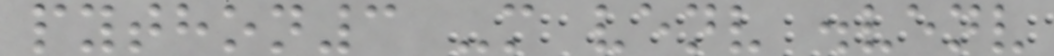python3 -m venv .venv
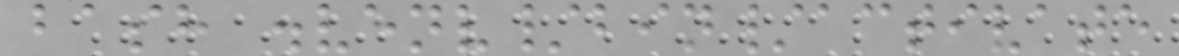bash .venv/bin/activate
